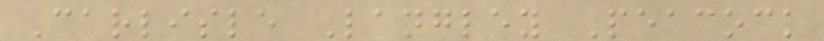Carlisle Langley Peacock
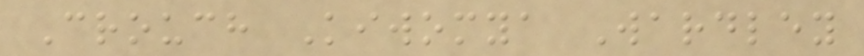Crouch Kiwomya Wardley
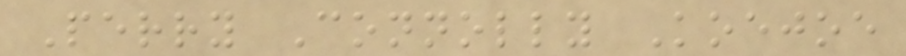Perry Connolly Koejoe
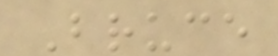Bruce
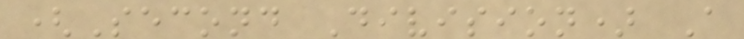(Second Division) A
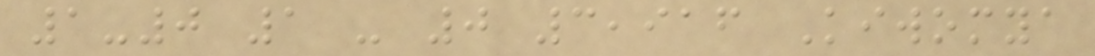1-0 1 - 0 3,916 Kiwomya
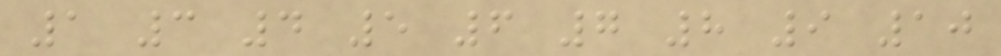1 3 4 5 6 7 8 9 10
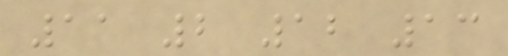11 2 12 13
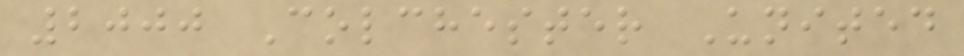2000 Colchester United
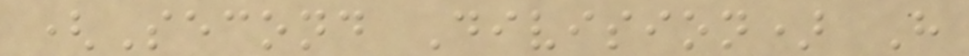(Second Division) H
